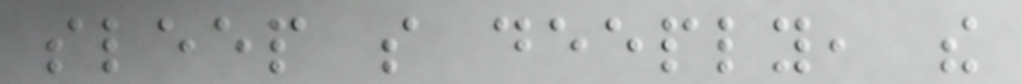sleep so deeply, the
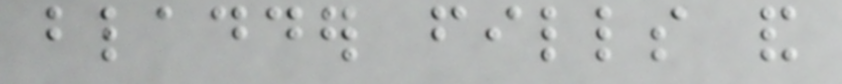bladder fills and
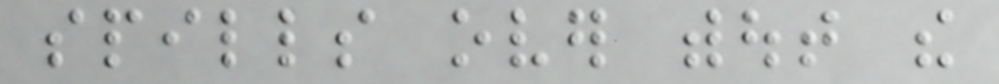spills over without the
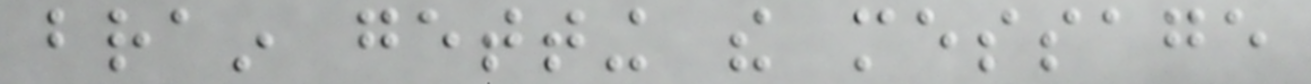brain getting the message
